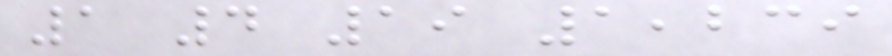1 4 19 1,239
